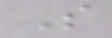So
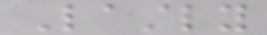Lastly
